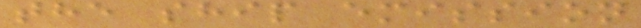the ship emission
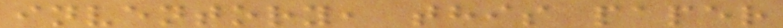inventory, this paper
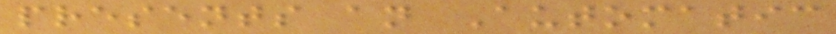presents an Automatic
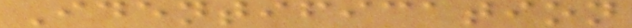Identification
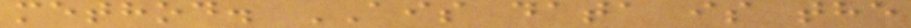method. AIS data is the
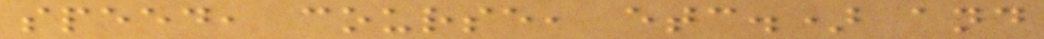speed, course, etc.) and
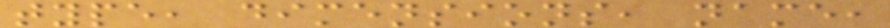type, dimensions, name,
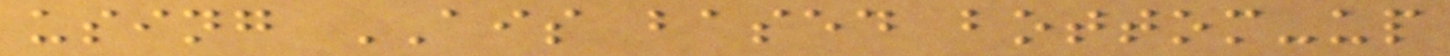using AIS based bottom-up
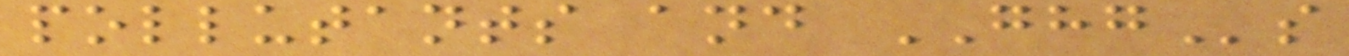pollutants and GHGs
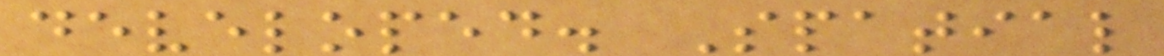developed. Spatial
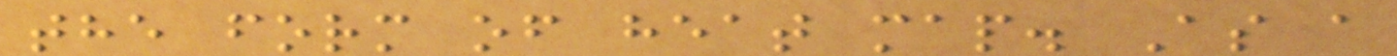the form of heat map. As a
